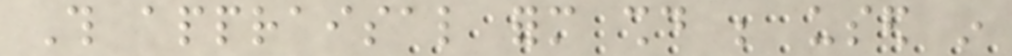This appraisal form should be used in
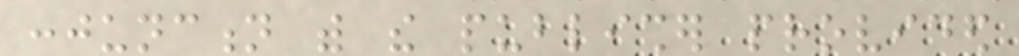conjunction with the publisher provided
